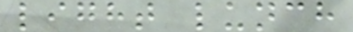light lunch
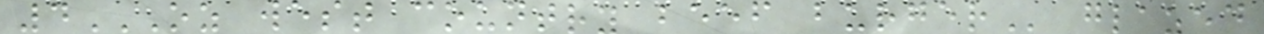4OZ WEST COUNTRY BEEF BURGER glazed
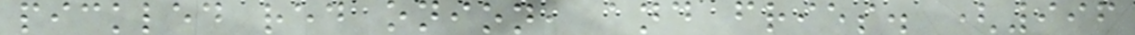pickled red onion, and fries. (996
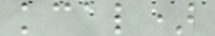kcal)
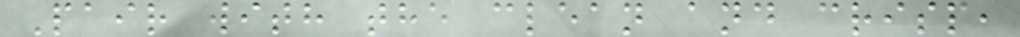Pair with the clean and crisp,
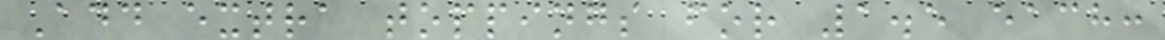Add extra toppings for 1.5 each:
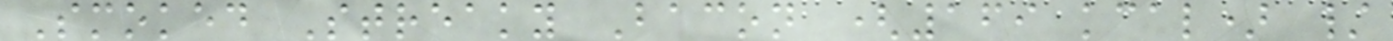Smoked Streaky Bacon (169 kcal) /
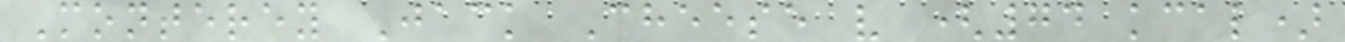Monterey Jack Cheese v (74 kcal)
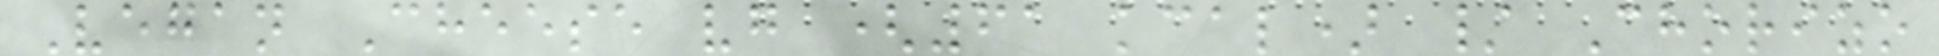Vegan Cheese vg (61 kcal) / Chorizo
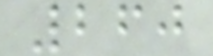260
